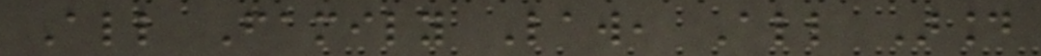All Family Law, All Around
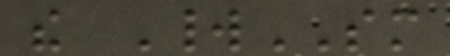the WorldSM
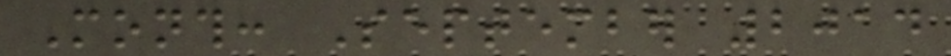Month: September 2014
